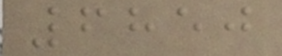6850
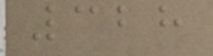328
